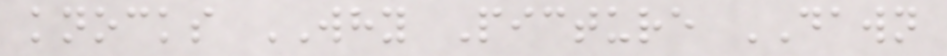knocks WHY Picture DAWN
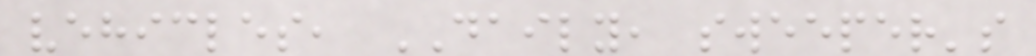vehicles, DAILY, sweeper's
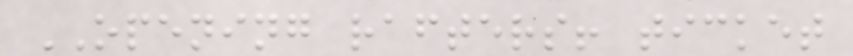OPENING rafters! ticket
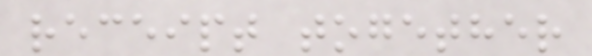receipt together
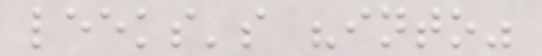leeks's "into"
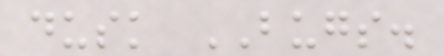dusk BUGS.
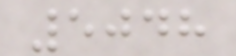5048
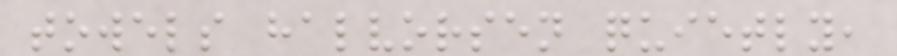towels halvorsen quietly,
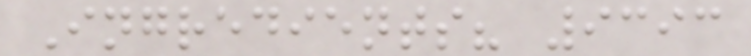Ingredients? 9393
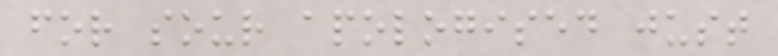for sour apologised just
